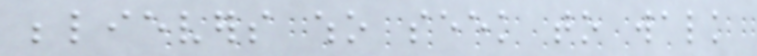believers who seek to walk
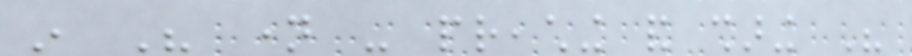in His name - preaching and sharing His
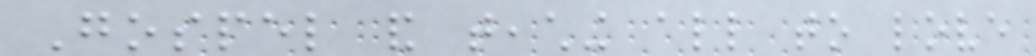Gospel and teaching all to love
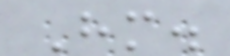Him.
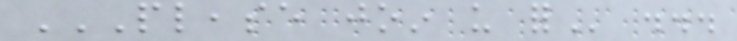PLEASE JOIN US FOR ...
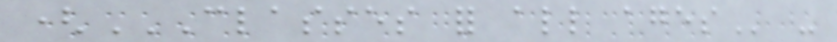(CLASSES FOR ALL AGES -
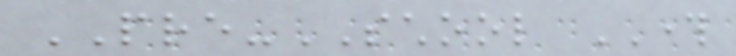PRE-SCHOOL THROUGH
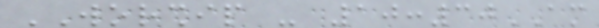WORSHIP - 10:30AM
